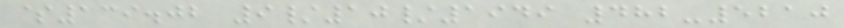$139.02 9/10/1949 482-5210
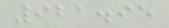921.95
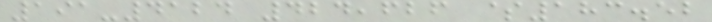191-4124 424,626 $183.52
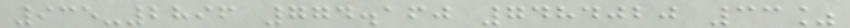935-2896 774.160 7484020 33%
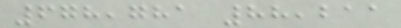678,781 88,211
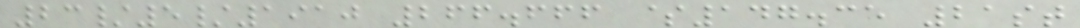23/5/1910 266.666 $147.35 21st
